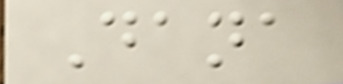Dana
